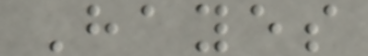Hayes
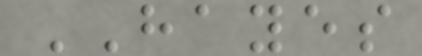HAYES
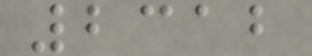2312
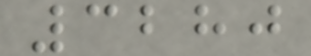3280
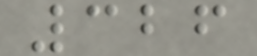326
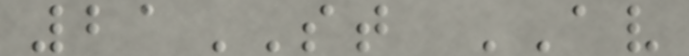21ST AV
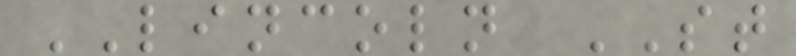LINCOLN ST
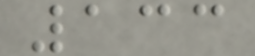133
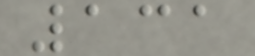131
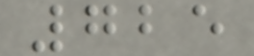725
